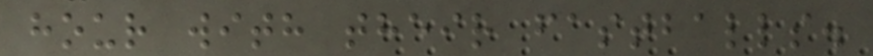hour with their fastballs.
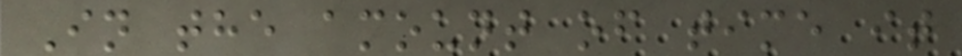In the amount of time it
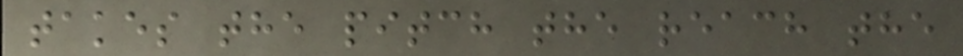takes the pitch the reach the
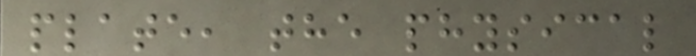plate, the physical
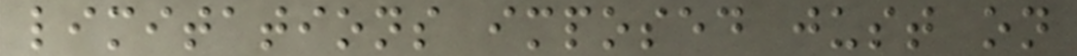limitations imposed just on
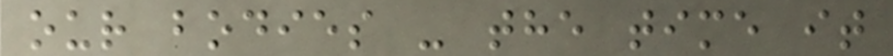our bodies - the time it
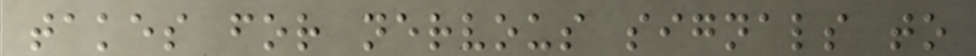takes for nervous signals to
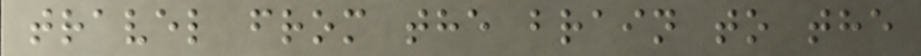travel from the brain to the
